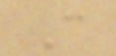C
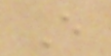E
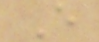E
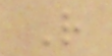R
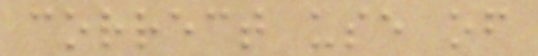correct use of
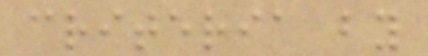criteria by
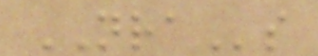NRAs
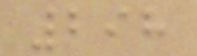298
